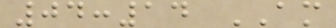04:14 AM
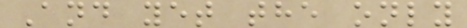And yet the only
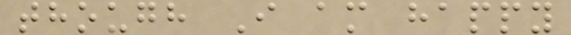though I am happy
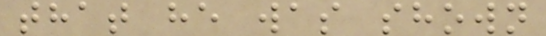that he was shown
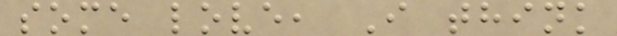some love, I think
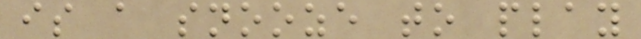is a snooze to play
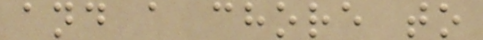and a chore to
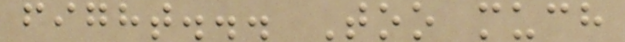fight... Too much
